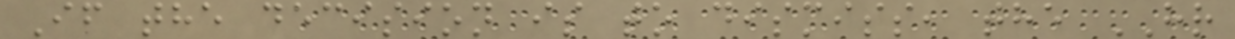If the decision is to dismiss, the HR
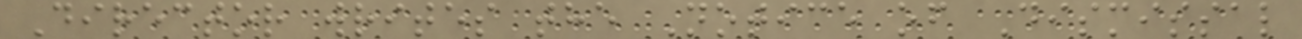Director writes the Notice of Dismissal
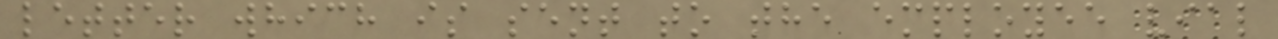letter which is sent to the employee vial
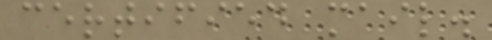certified mail.
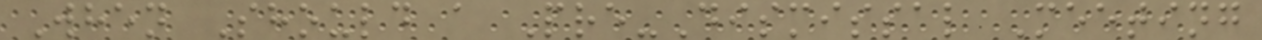When Should a Pre-Dismissal Meeting
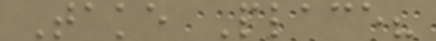Take Place?
